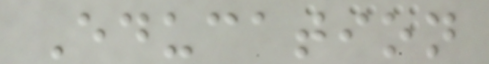Education
